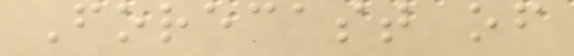Forecast of
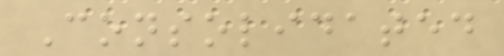Consolidated
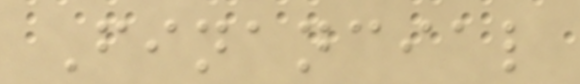Financial
